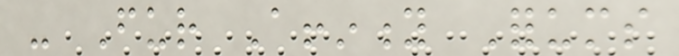- Fur Affinity Forums
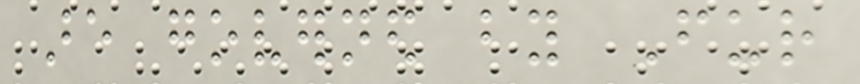are governed by Fur
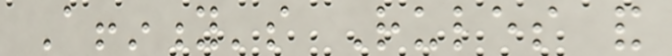Affinity's Rules and
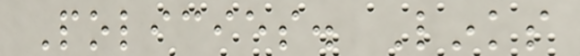Policies. Links
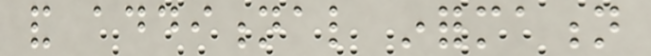and additional information
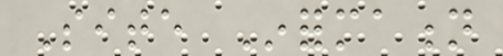Site Information
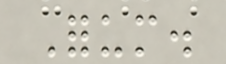Forum.
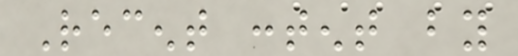Recent content by
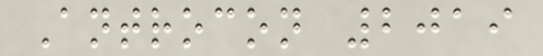Antrocon 2019
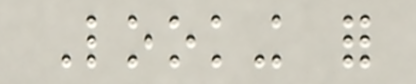Looking for
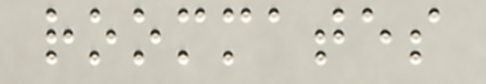roommates
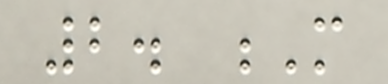2. M
